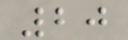20
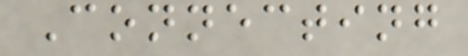Connecting
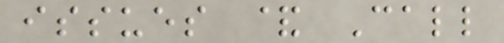issues & Call
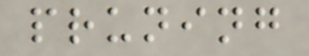pruning
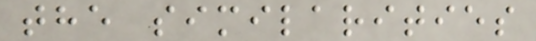the similarities
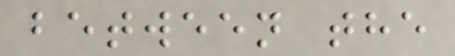between the
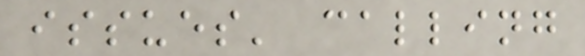issues' calling
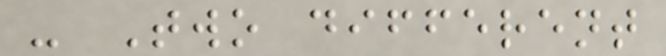- Two different
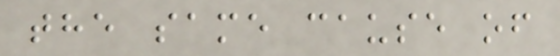the same cause of
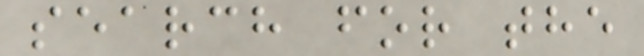search for the
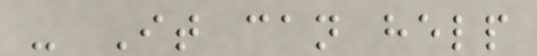- It can help
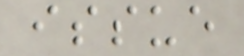issue
